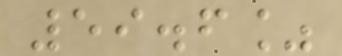59.6%
